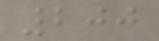200
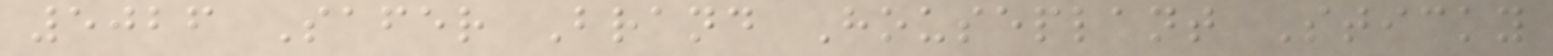5026 Safer Brand Houseplant Sticky
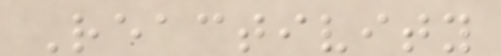Reactivity
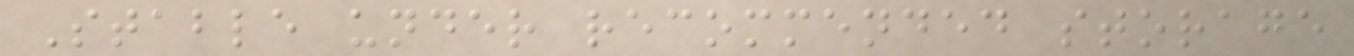Stable under recommended storage
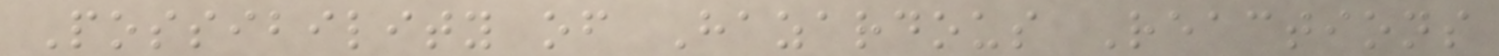Possibility of Hazardous Reactions
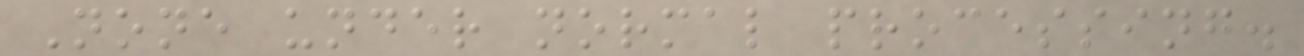None under normal processing.
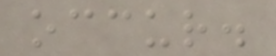occur.
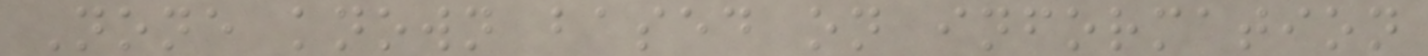None known based on information
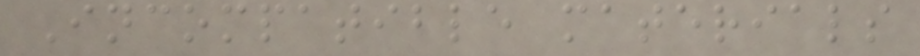Incompatible materials
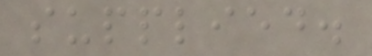supplied.
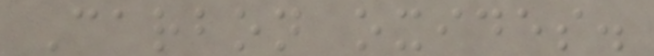Carbon oxides.
